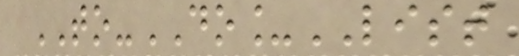TO-DO_LIST
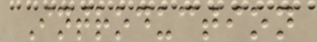Introduction
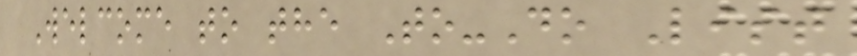Welcome to the To-Do List
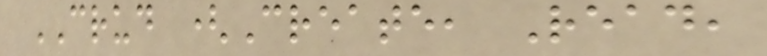CRUD (Create, Read,
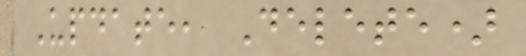Update, Delete)
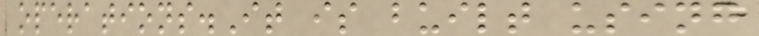operations.It is built using
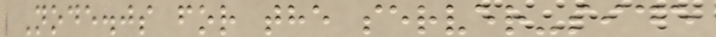Node.js for the server-side
